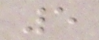5
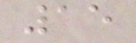15
